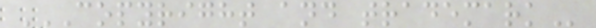COPYRIGHT AND TRADEMARK
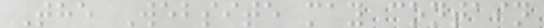The Website may contain
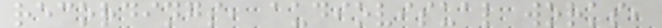recordings, audiovisual works,
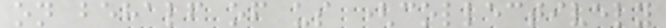on behalf of us (collectively
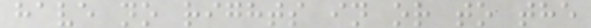have no rights in or to the
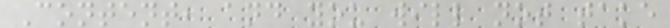Content, and you will not take
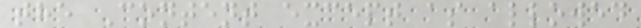the Content except as allowed
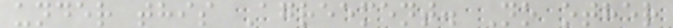under this Agreement. No other
